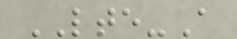LTE-A
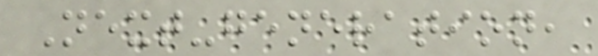Next-generation,
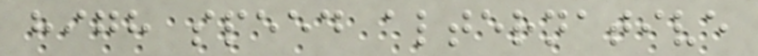high speed alternative
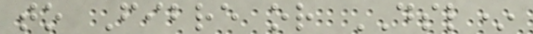to Fibre or DSL*
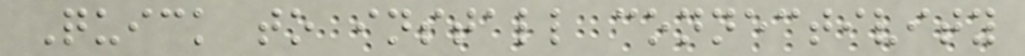Quick to install connectivity
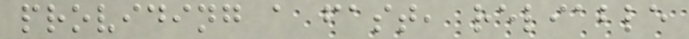providing a fast, reliable
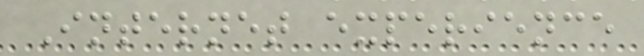Internet experience
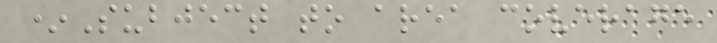*Subject to area coverage
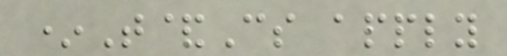*T&Cs apply
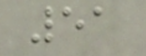51
